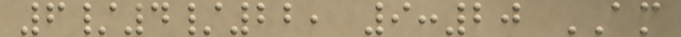6/4/22, 9:20 AM
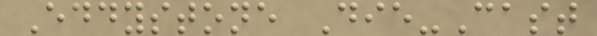Eddystone Die-Cast
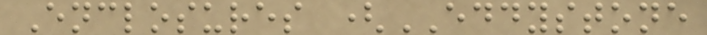Enclosures (EDDYSTONE
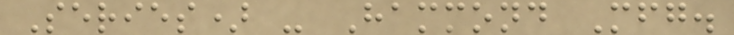Series) - Hammond Mfg.
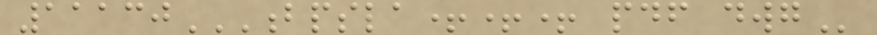11130BPSLA+++ PDF DWG
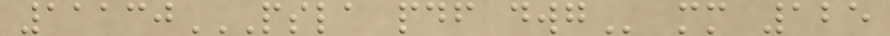11130PSLA PDF DWG mm 125
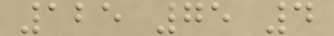125 75 4
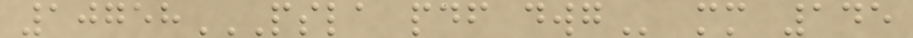10758PSLA PDF DWG mm 145
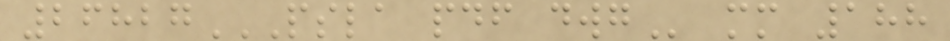26827PSLA PDF DWG mm 188
